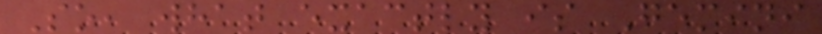So, what exactly is Gemini
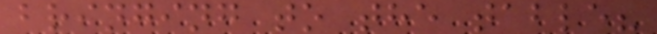bringing to the table?
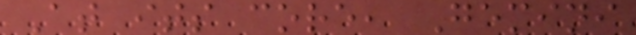At its core, Gemini
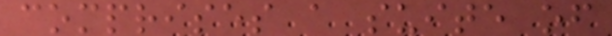comprises a suite of
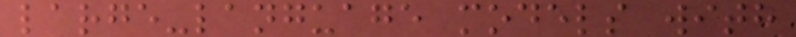large-language models with
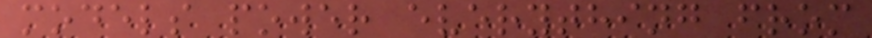models power everything from
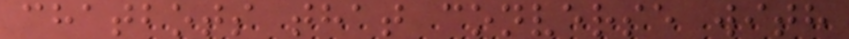chatbots that converse with
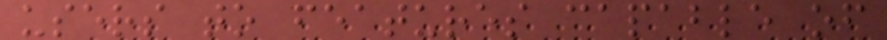users to features capable of
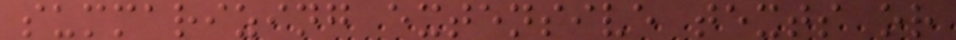summarizing extensive texts or
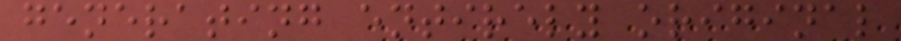generating entirely original
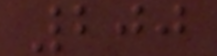200
